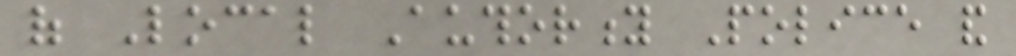of Local Authority Police and
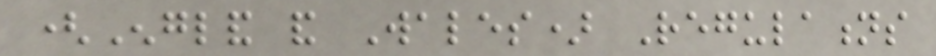(England and Wales) Regulations
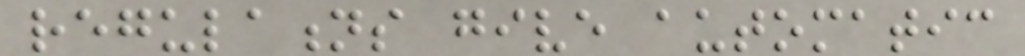regulations give automatic
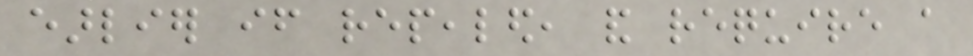earlier if repealed, and require a
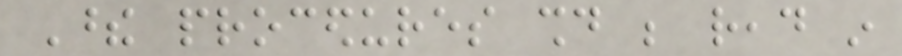These procedures should be read in
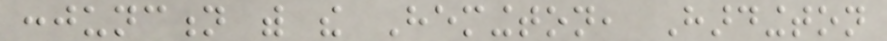conjunction with the Hemington, Hardington
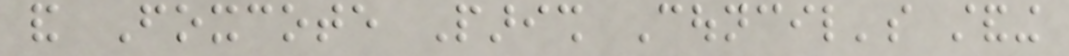and Foxcote Parish Council's standing
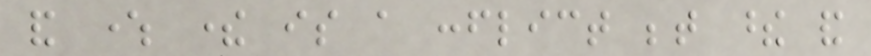and where there is a conflict between these and
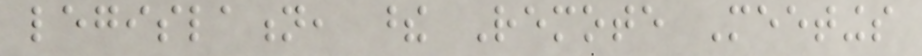legislation, these Remote Meetings
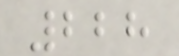228
